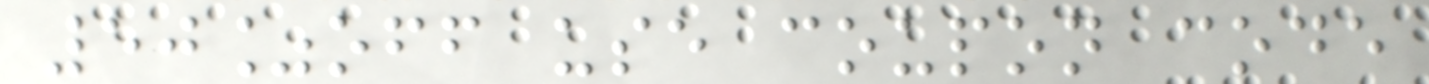50%off use coupon code
